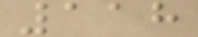118
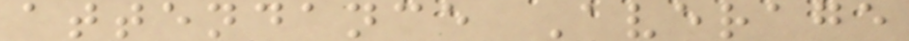attendance Average
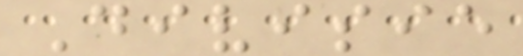Divisie
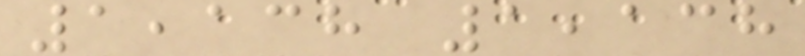1,138 1,138
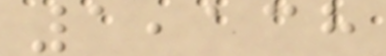1,138
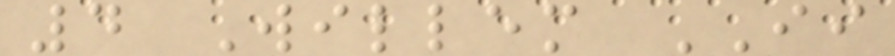4 Willem II
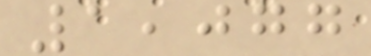1,077
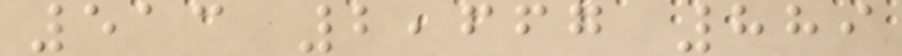513 2,667 889
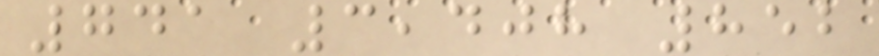741 3,408 852
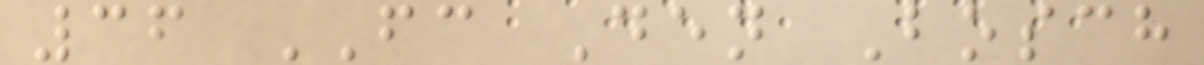36 FC Den Bosch
